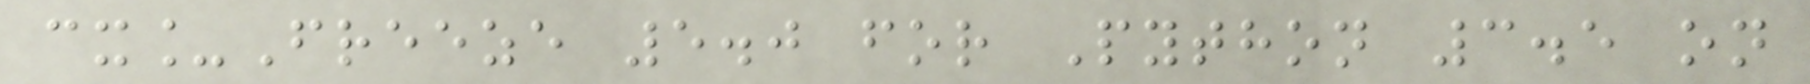cx_Freeze 5.0 for Python 3.5 on
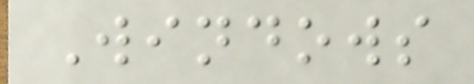Windows
